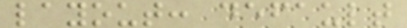layout: default
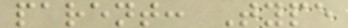parent: Type
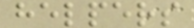helpers
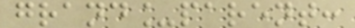grand_parent:
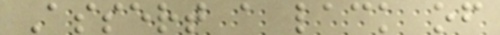Assert a lack of
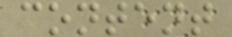content
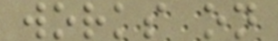works on
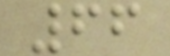66
